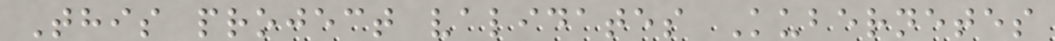This project validates Kubernetes
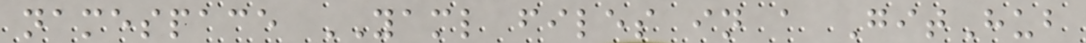namespace YAML files in a GitHub
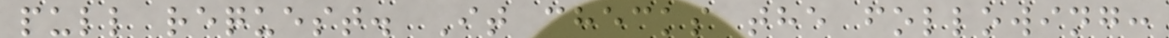pull request. It checks the following:
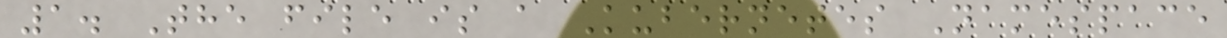1. The file is a Kubernetes Namespace
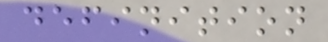definition
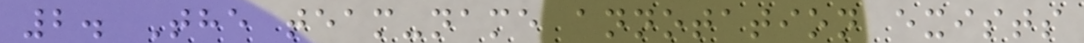2. The team-name annotation exists
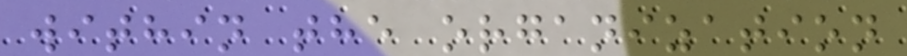within the organization
